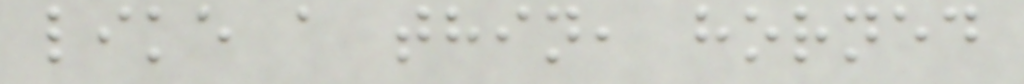like a thin, horned
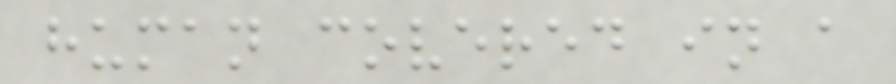human covered in a
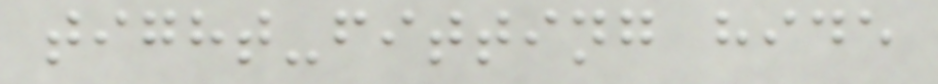tight-fitting hide
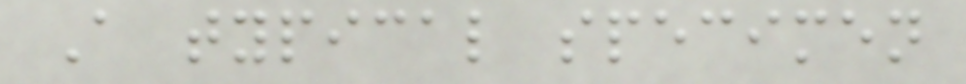A typical specimen
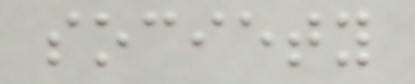society
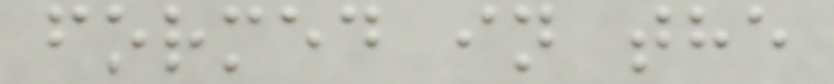formed in the
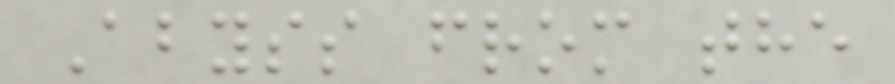Abyss from the
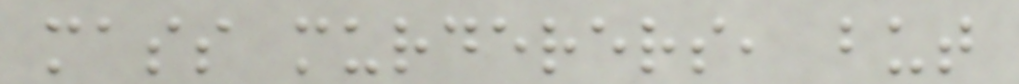mass murderers, but
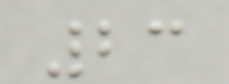23
